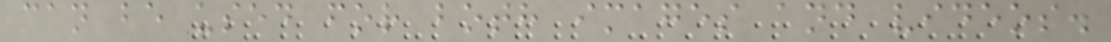can be used for both images and videos.
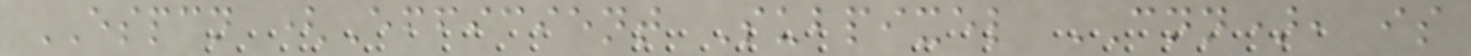ESPCN (Efficient Subpixel CNN), is
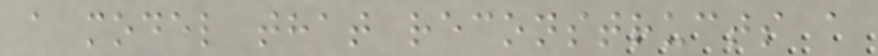a model that reconstructs a
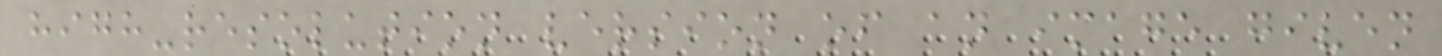high-resolution version of an image given
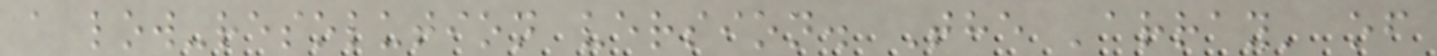a low-resolution version. The 'array' of
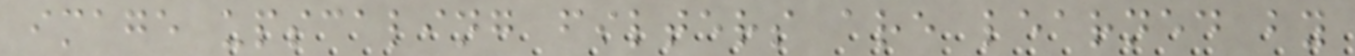image upscaling filters are learned by
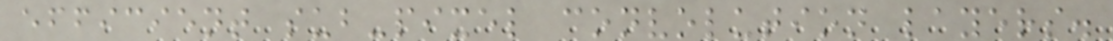efficient sub-pixel convolution layers.
